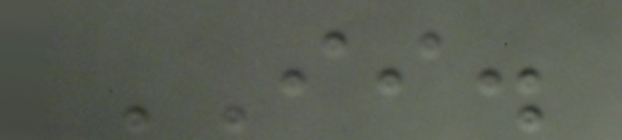II.
